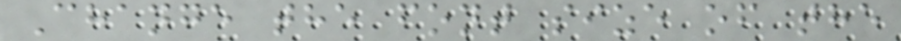Change the font size of the
